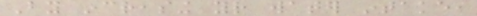By increasing your water intake,
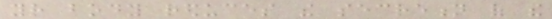your body reduces the secretion of the
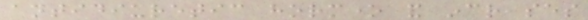antidiuretic hormone and increases
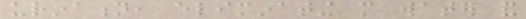urination, eliminating more water and
